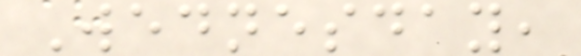Wednesday,
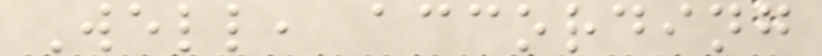Well, according
